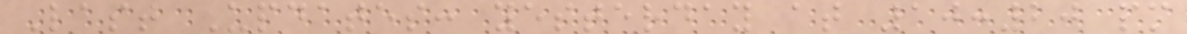Last Updates: yesterday at 10:20 pm
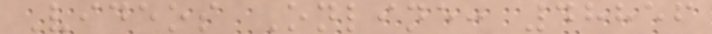Videos Online: 48856
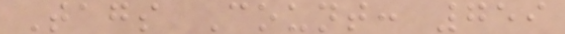Tags Count: 759
